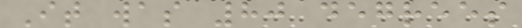It was 80 degrees
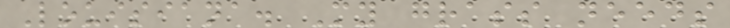Louisiana. My grass needs
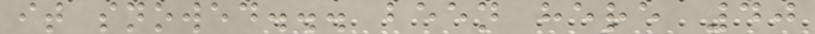it snowed... been here 40
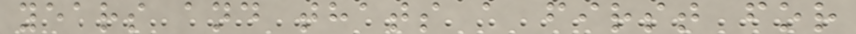years and thats a first for
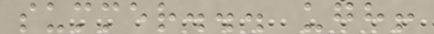summer... ugh!
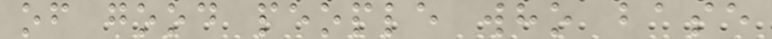of good people who base
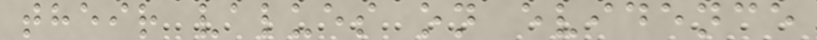their values on evidence
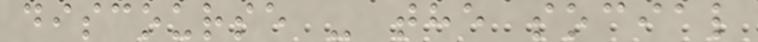discourse - the social
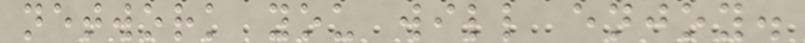network you will enjoy.
